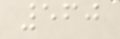560
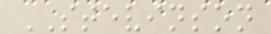STEVINSON
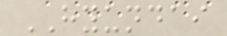HYUNDAI
